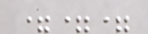===
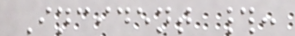Incident #:
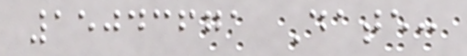15043671 Date:
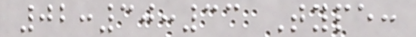02:30:33 Type:
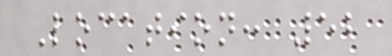Location: 52
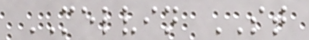MELVIN ST
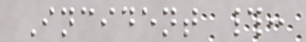Incident #:
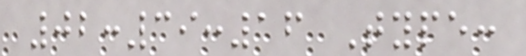02:39:16 Type:
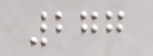277
